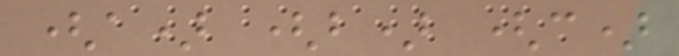(a) (b) (c)
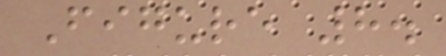Figure 8.
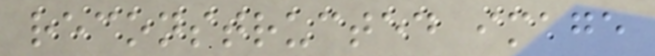reconstructed image
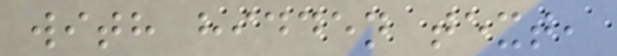with hidden text,
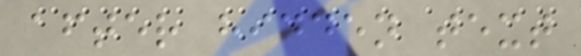after hidden text
